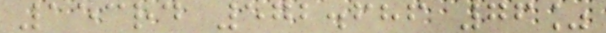153rd 572.686 76%
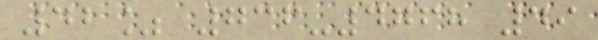42% 736-4768 49
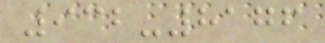932-8176
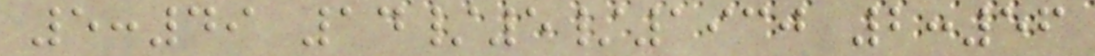5:49 14/5/1930 2:56
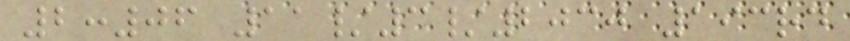2:06 11/3/2030 193rd
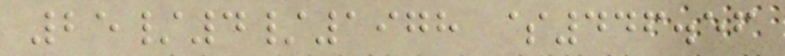25/4/1978 $446.56
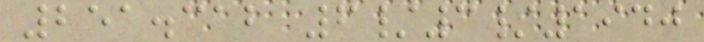251.312 6/3/1940
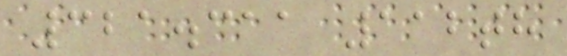321.311 112th
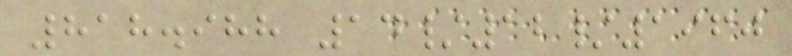818.988 14/12/1960
